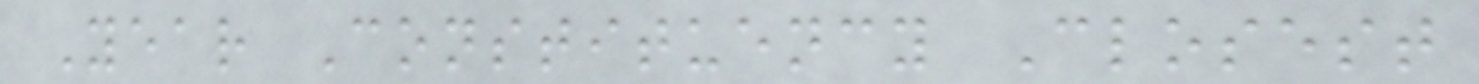Year Constituency Closest
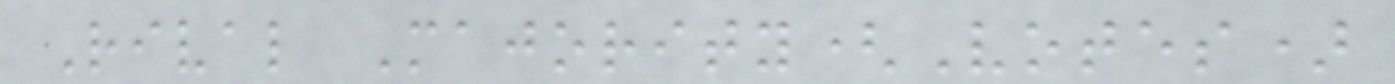Rival Majority(Votes)
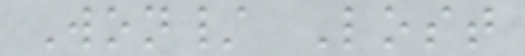Won/ Lost
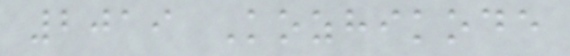2019 Kozhikode
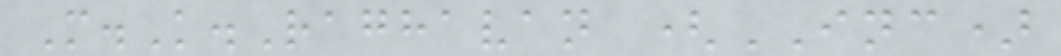M.K.Raghavan (INC)
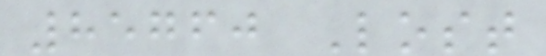85760 Lost
